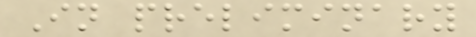In preliminary
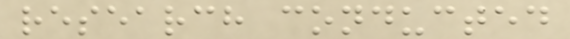research conducted
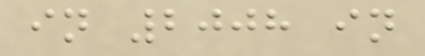in 2008 in
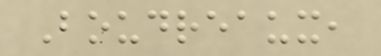Boudreaux,
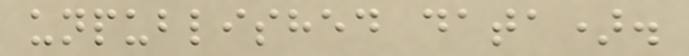unpublished data).
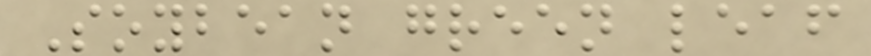Soybean green leaf
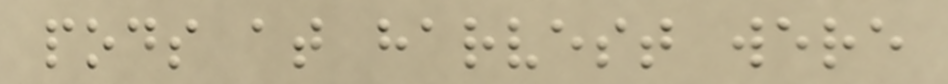pods at harvest were
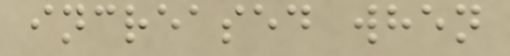increased when
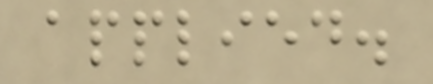applied.
